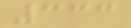333
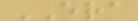ERA
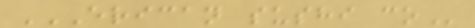ERICAN SUSHI CO
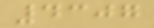4307
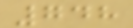748
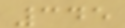345
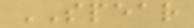SPEAR
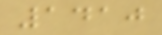1410
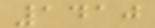1410
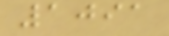1091
